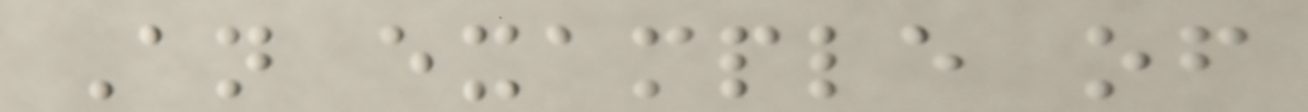An example of
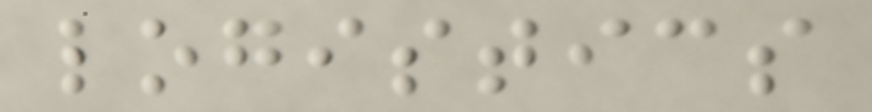logistics
